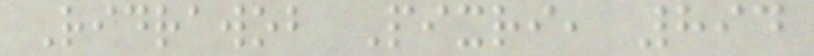Ridrawob Pixri, 894
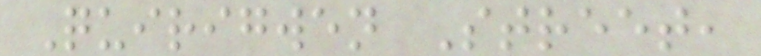Quirigwen Street,
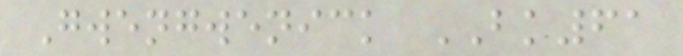Gwengwenick BK61
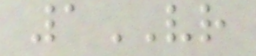1VR
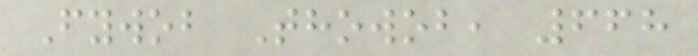Fywob Thowob, 668
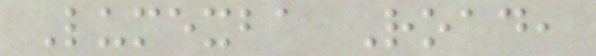Lumexba Road,
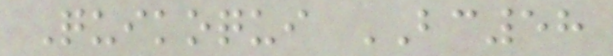Quikoqui BC58
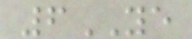6YE
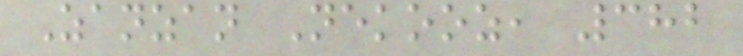Zanzan Nekooz, 382
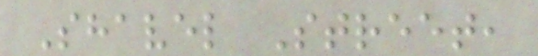Shavel Street,
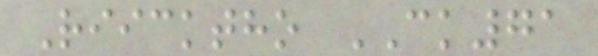Riicktho CK71
